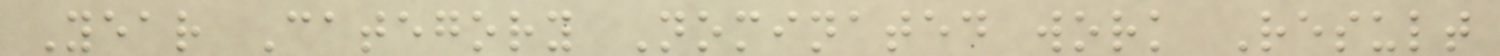Year Category Nominated work Result
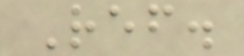Ref.
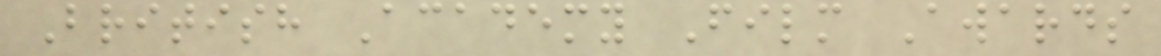British Academy Film Awards
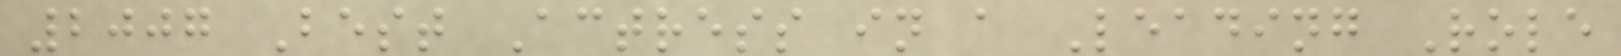2007 Best Actress in a Leading Role
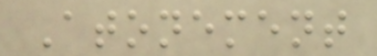Atonement
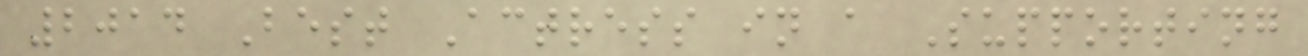2014 Best Actress in a Supporting
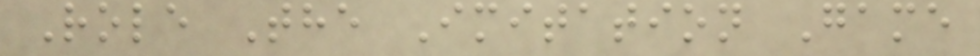Role The Imitation Game
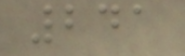241
